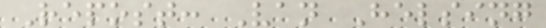Repost: Van Helsing
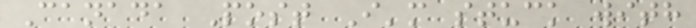Canada Post I'm stuck with
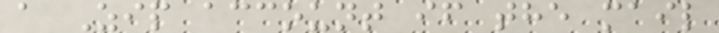a Zip account if the mail
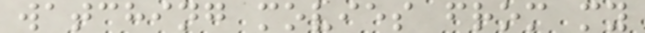watching movies from my
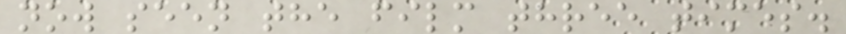now seen the film three times.
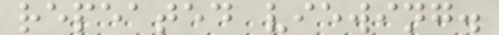repeated viewing.
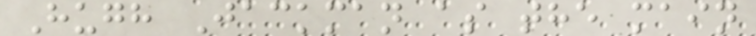Hugh Jackman as the main
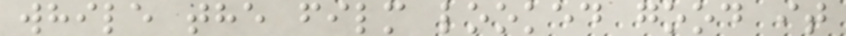while the film looked good it
